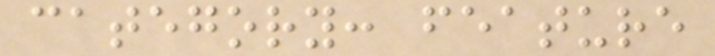category: feature
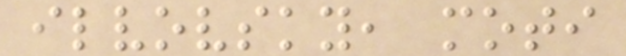ilvovsky, moti
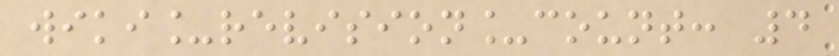wiki_revision_count: 4
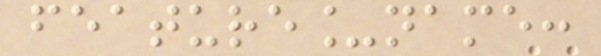feature_name:
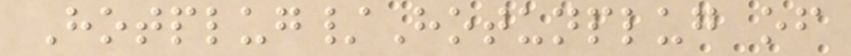Hotplug/Hotunplug of
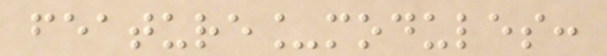feature_modules:
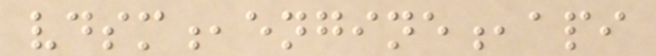vdsm,engine,api
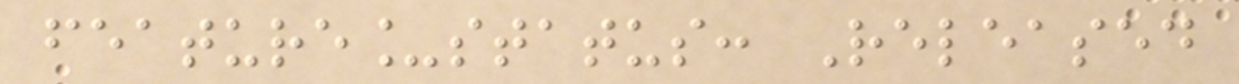feature_status: Released
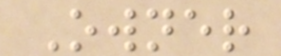Owner
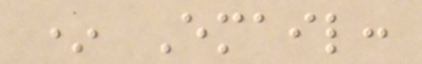* Email:
